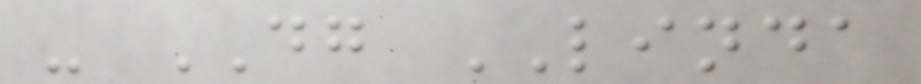- DG LINDA
